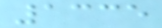1335
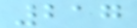217
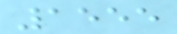1555
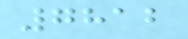7812
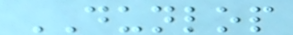DUNLOP
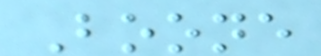Boone
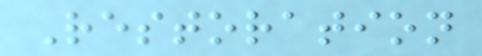Restoration
